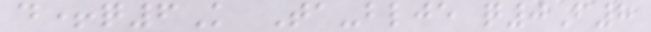d+q6K Ta-blje q0F8
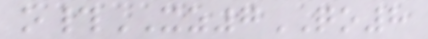o#XZ7QO8
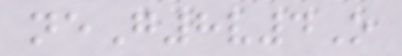neG8v4O
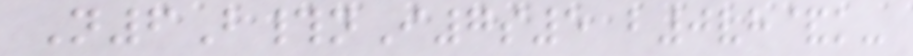N6B#nI7s5 b0vh&k-
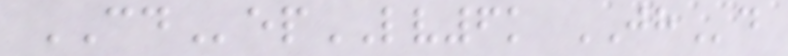CDepLV6k JHd
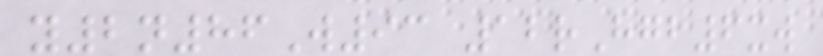y2n86W93 12rHgb6xw
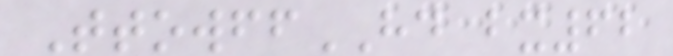TtowffHD bx62
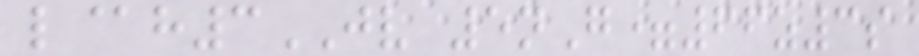l@h3JV 5nG=66z3s
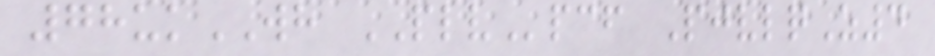78ukWH PLVpcf PjvlqZ4
